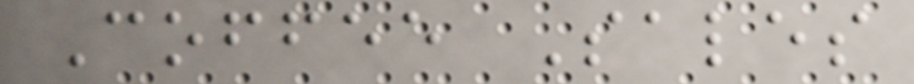Coffee Sales
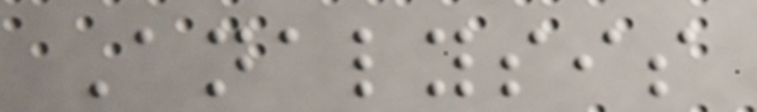Analysis
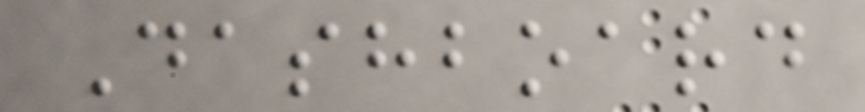Dashboard
